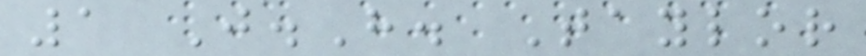1 J.H. Taylor
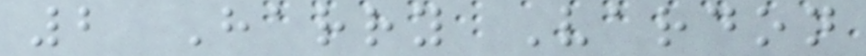2 Harry Vardon
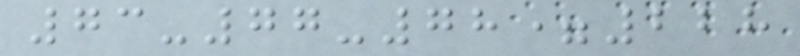73-77-78=228
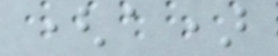(a)
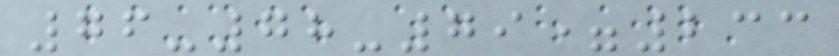76-78-79=233
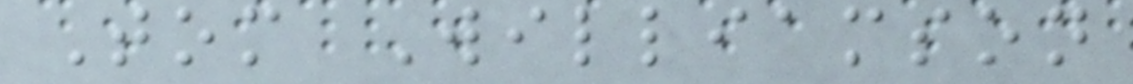Tom Williamson
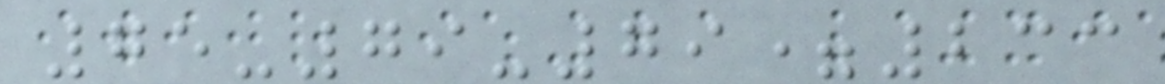75-79-79=233
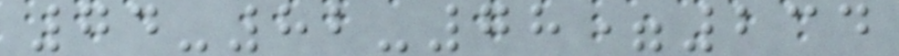74-82-78=234
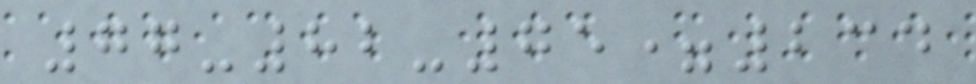77-82-75=234
